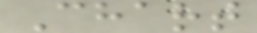Chart
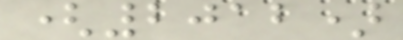(2012)
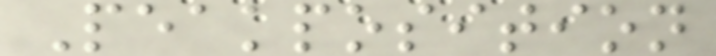Peakposition
